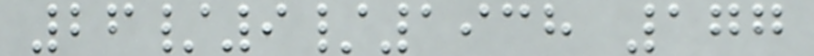26/9/1938 177
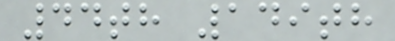44th 149th
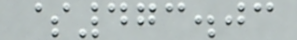$473.03
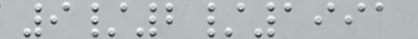9/2/1991
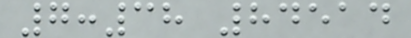7:38 84514
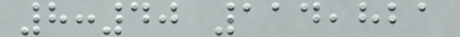8:40 114,821
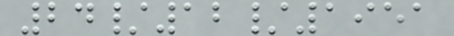24/12/1951
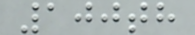100th
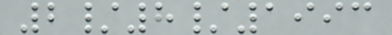2/8/1993
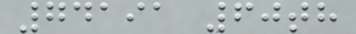74191 60th
